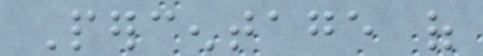Percentage of
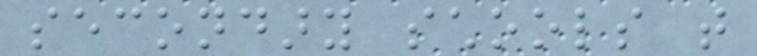secondary schools that
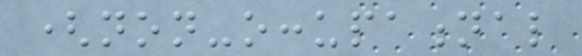(non-occupational
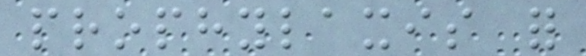prophylaxis for
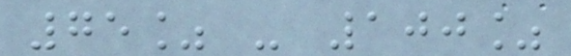75% - 100%
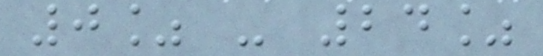0% - 24%
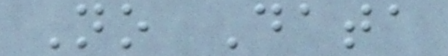No Data
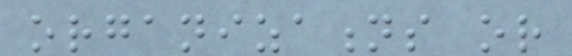organizations or
